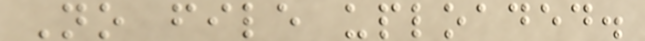No file uploaded.
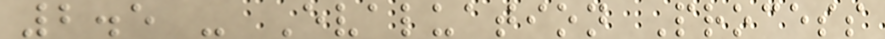2.5 - Evaluation Process
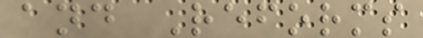and Reforms
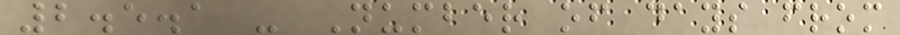2.5.1 - Number of days from
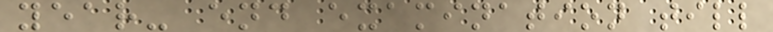year- end examination till
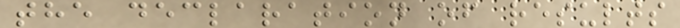the declaration of results
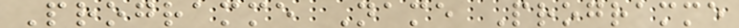Programme Name Programme
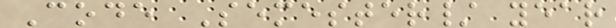Code Semester/ year
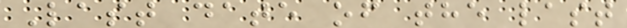Last date of the last
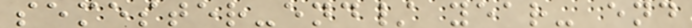semester-end/ year- end
